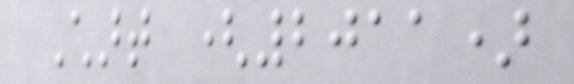Chart (2011)
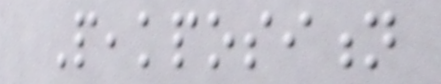Peakposition
